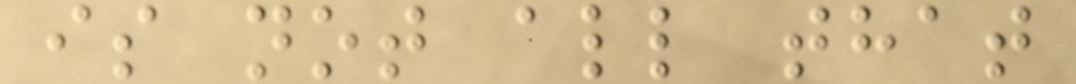is not all that
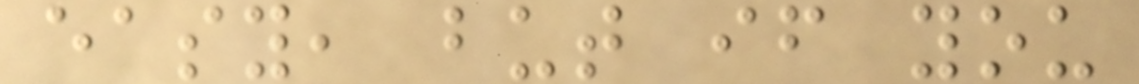easy, but if you
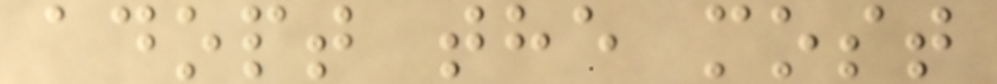adopt the most
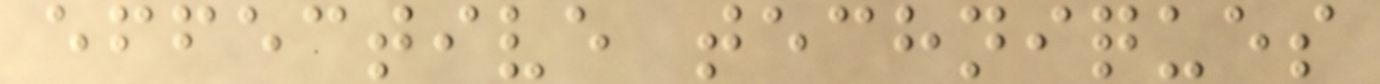effective techniques
